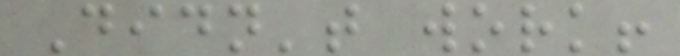Didn't work!
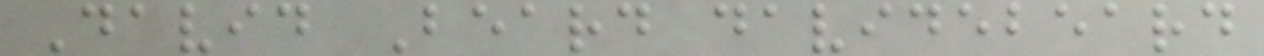David Beard davidebeard
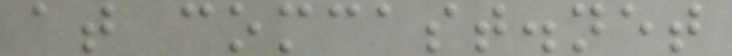at comcast.net
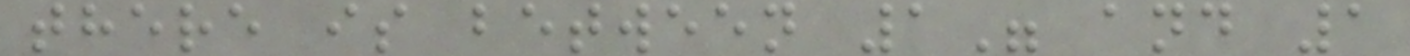there is between 1" and 1
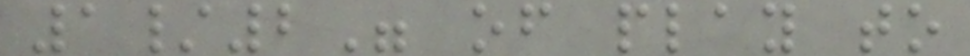1/2" of play to
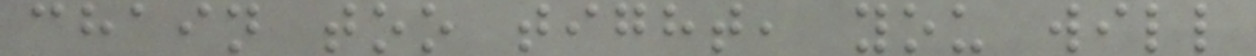chain too tight, you will
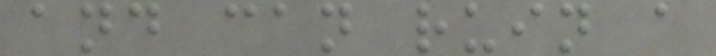and can ruin a
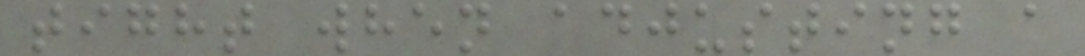tight when adjusting a
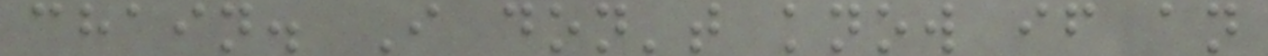chain. I don't know if an
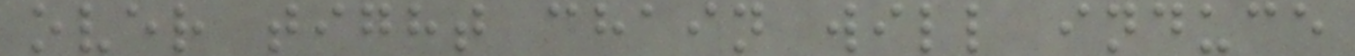over tight chain will induce
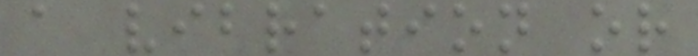a vibration or
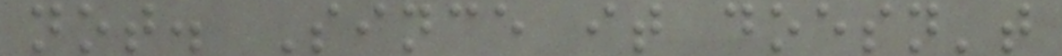not. Since it doesn't
